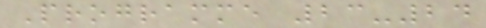Programme 23-24
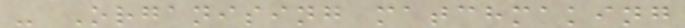- Organising matchmaking
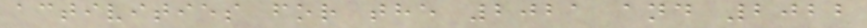activities for the 2021 and 2022
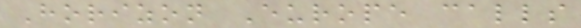Horizon Europe calls
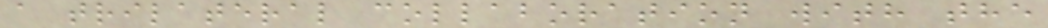a trilateral collaboration with the
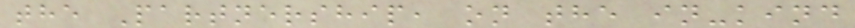the Partnership, on the in-kind
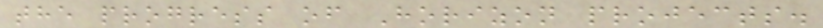the progress of Horizon projects.
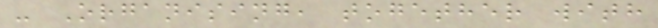- Organising, together with
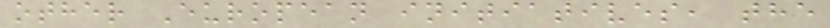other European initiatives, the
